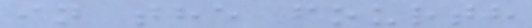in the fourth
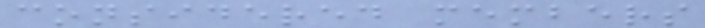considered members
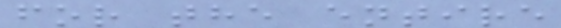for the entire
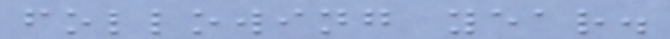following year.
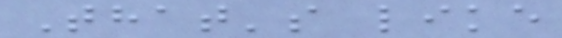That's like
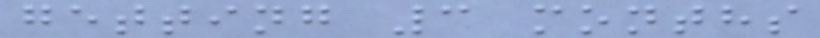getting 3 months
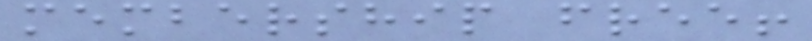membership free!
